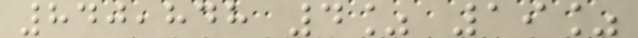840,848 4% 19%
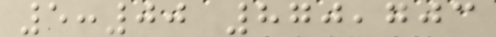5:00 870,703
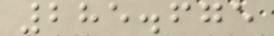285.675
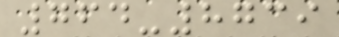764-8739
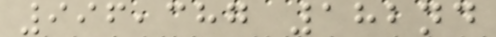996,387 182nd
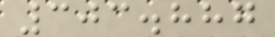303.887
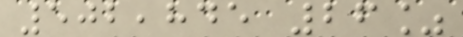502,845 26%
